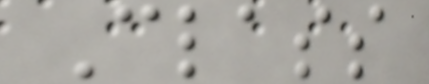Class
